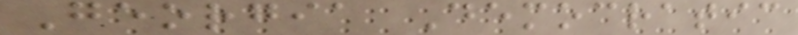Georgia Democratic
